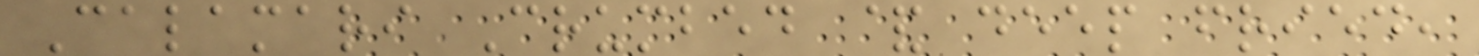Calamari Crumbed & deep fried,
